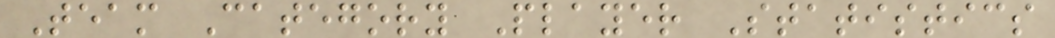Team Category Player Statistics
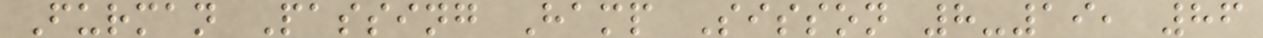Furman Passing Hamp Sisson 8-19, 86
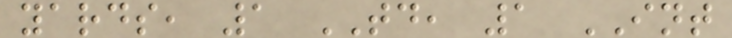yards, 1 TD, 1 INT
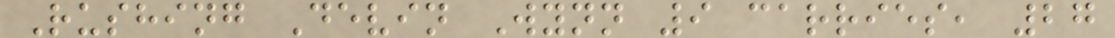Rushing Devin Wynn 9 carries, 27
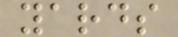yards
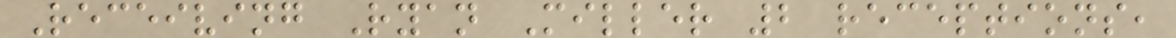Receiving Ryan Miller 2 receptions,
